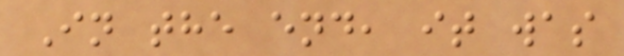In the end, it was
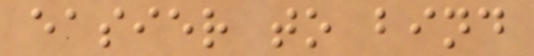easier to bind
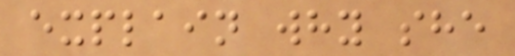explain why she
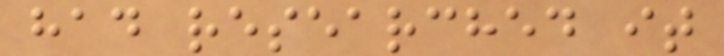had researched it
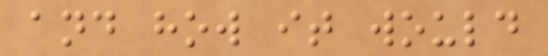and how it would
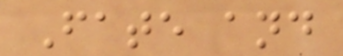Fate and
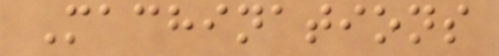Machinations
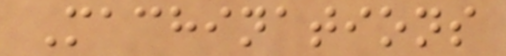Machinations
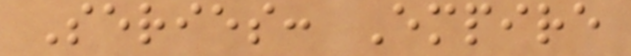Series: Empire
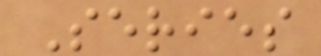Series
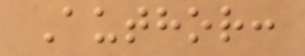Author:
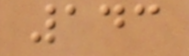143
